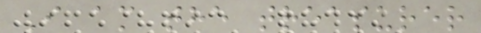I am the treasurer
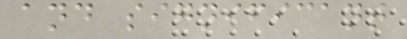and significant
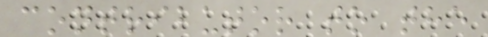contributor to the
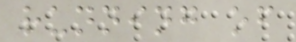running of
